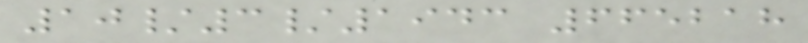10/3/1943 665218
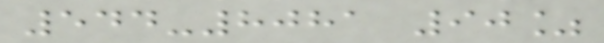544-8081 90%
